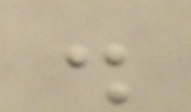.
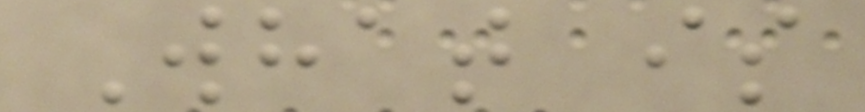What is
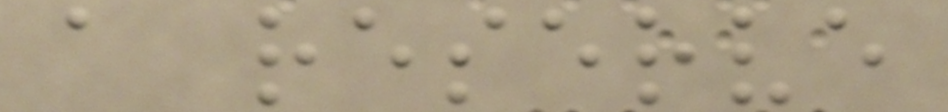a reserve
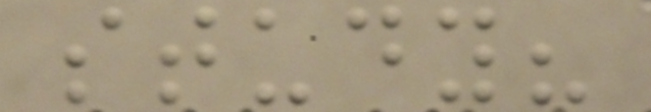study?
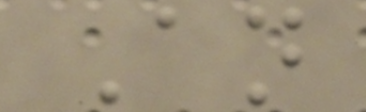An
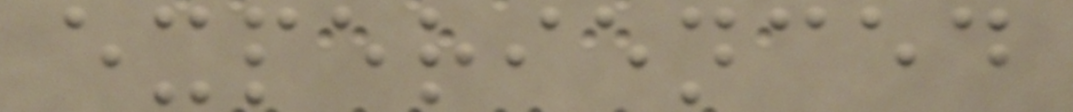experienced
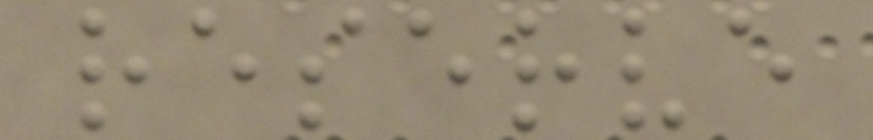reserve
